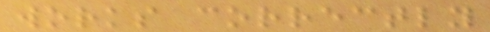works correctly
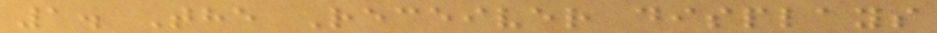1. The Receiver displays
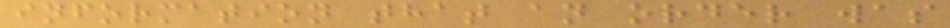information that an order was
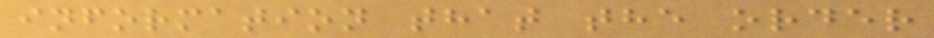information that the order
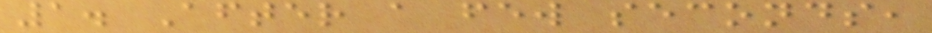1. After a few seconds,
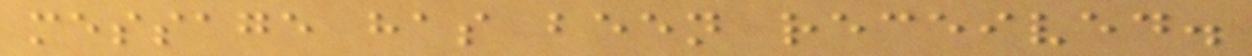message has been received.
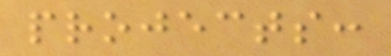projects:
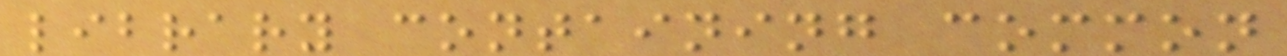library containing common
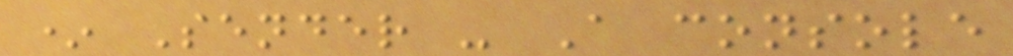* Sender - A console
